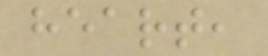heart,
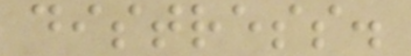distress.
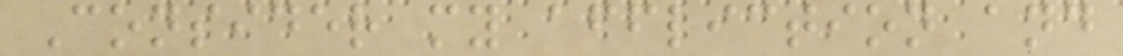Consider my affliction and
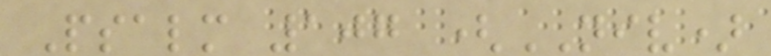Psalm 107 (NIV)
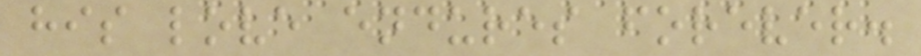his love endures forever.
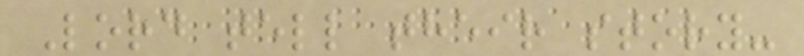Lord tell their story-
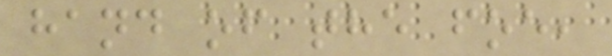hand of the foe,
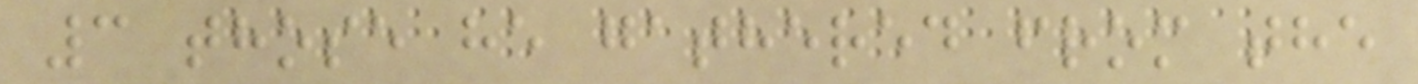3 those he gathered from the
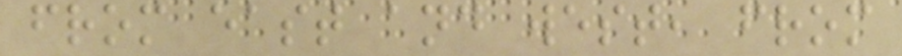from east and west, from
